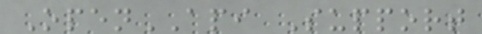OpenAPI Support
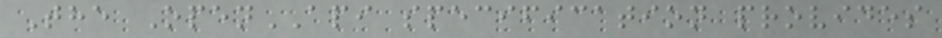The OpenAPI specification provides
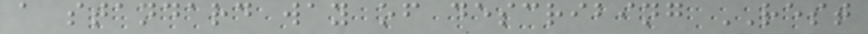a standard way of describing REST
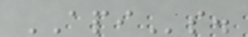APIs.
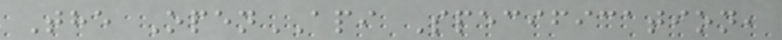The OpenAPI Specification,
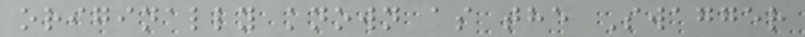originally known as the Swagger
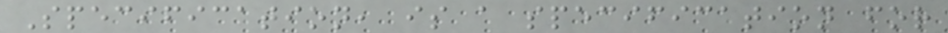Specification, is a specification for
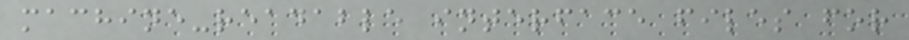machine-readable interface files for
